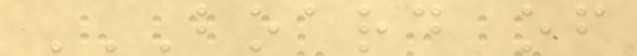BOARD OF
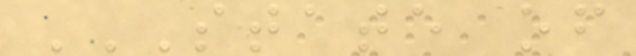STATE OF
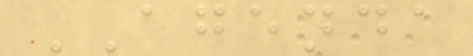AGENDA
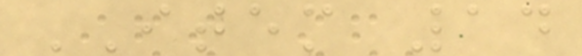ITEM 14
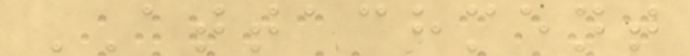ATTACHMENT
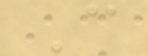C
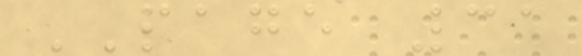PAGE 31
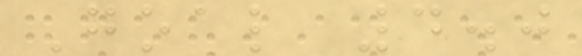Goal 4.0
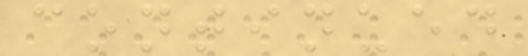continued
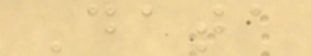Data
